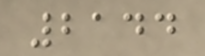2144
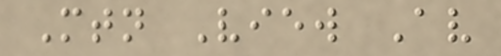Mtn View Av
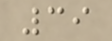39
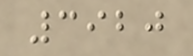3920
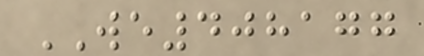WE408177
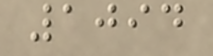1094
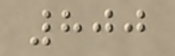800
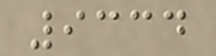9334
